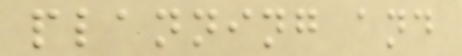planning and
